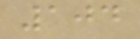104
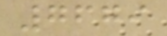7679
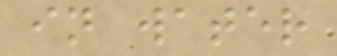in water
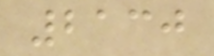2130
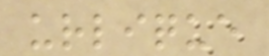urlique
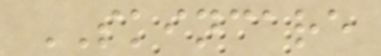SKINCARE
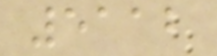5112
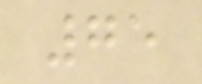75
